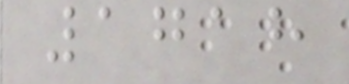1718
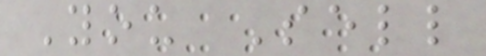You Sell
